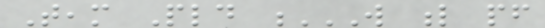Team Pld W L PF
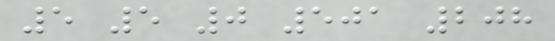5 5 0 501 208
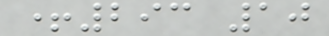+293 10
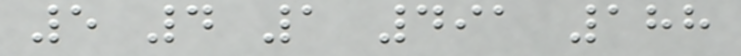5 4 1 491 188
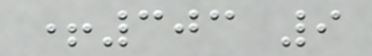+303 9
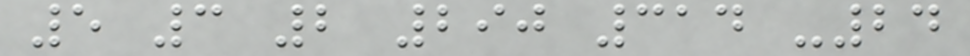5 3 2 290 314 -24
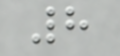8
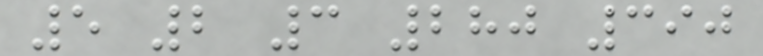5 2 3 280 390
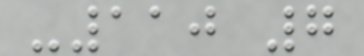-110 7
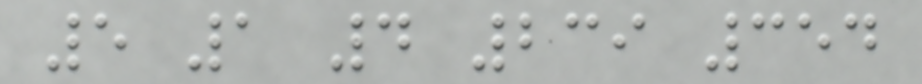5 1 4 239 354
